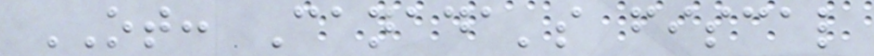OT: Canada's fiscal
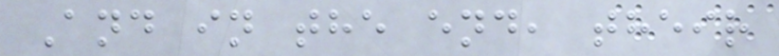And in the end, their
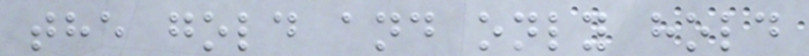the gold and only hold
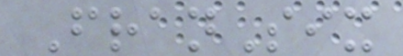FranSix
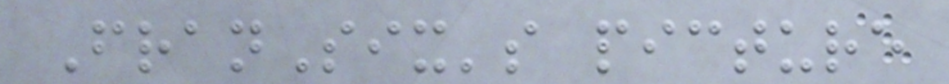FranSix's picture
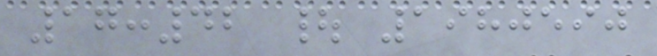17:42 | 1980590
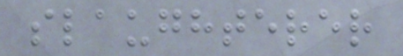slaughterer
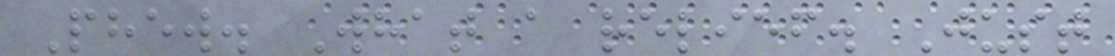Phew. What a relief. Just
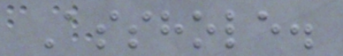Asshole.
